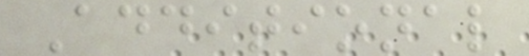Additional
